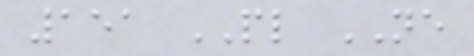151 PL NE
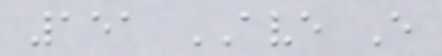151 AVE E
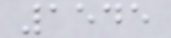1545
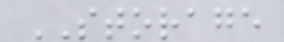STORAGE
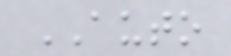AUTO
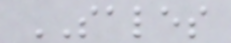SALES
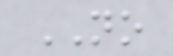NO
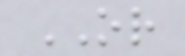OR
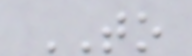TO
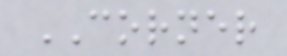CORNER
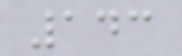143
